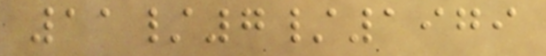11/7/1979
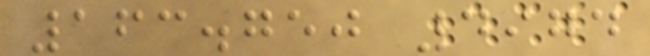163.750 4974
